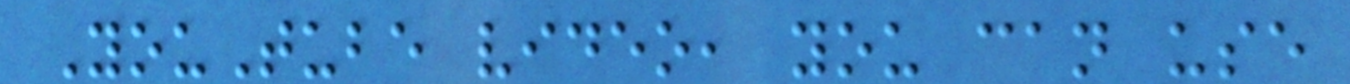YouTube video, you can use
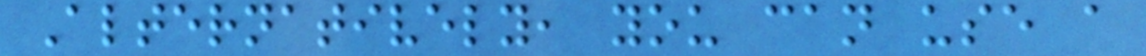Alternatively, you can use a
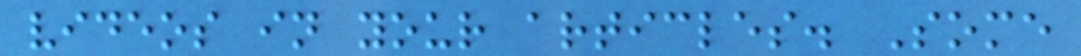videos in your articles. Some
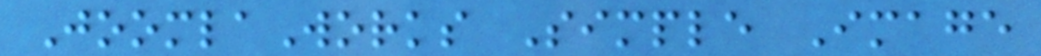JoomlaWorks Simple Image
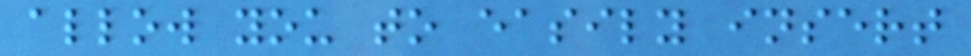allow you to easily insert
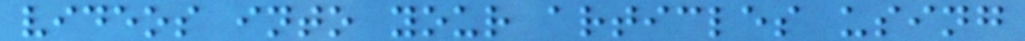videos into your articles using
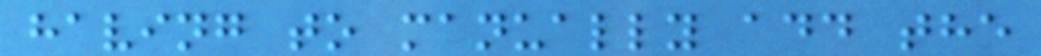having to manually add the
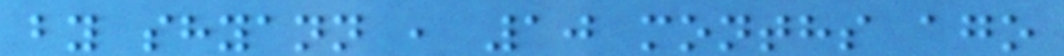by shyann , 10 months ago
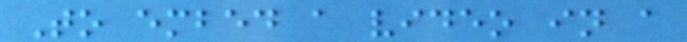To embed a video in a
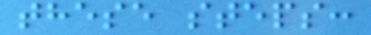these steps:
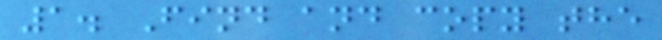1. Find and copy the
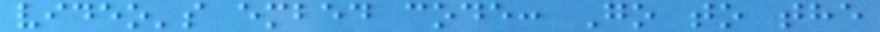video's embed code: Go to the
